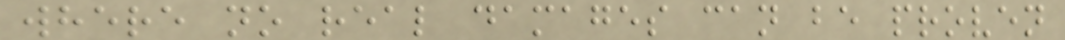where no real damages can be proven
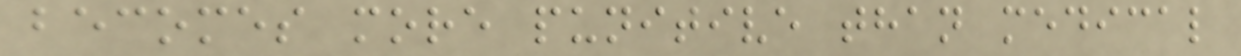becomes more punitive than medical
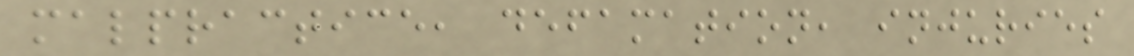malpractice, defamation, injuries
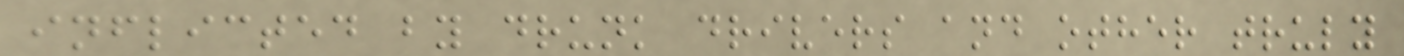inflicted by drunk drivers and other truly
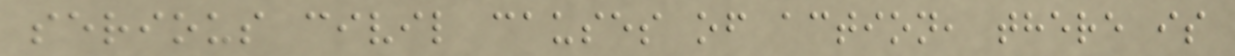serious civil causes of action, there is
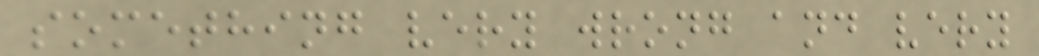something very wrong and very
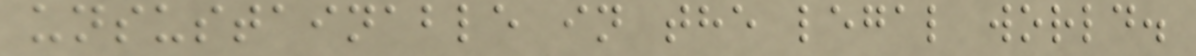unsustainable in the legal world.
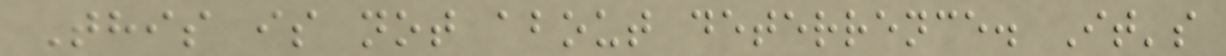This is not about deterrence. It's
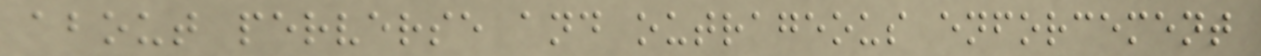about perverse and outrageous enforcement
